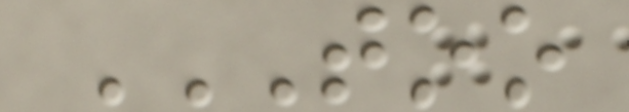TOO
